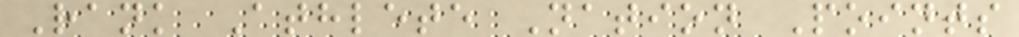Rank Athlete Nation Points
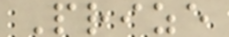Prize
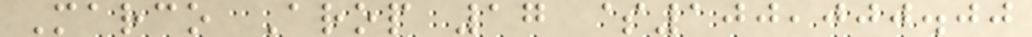Marco Arop 17 $100,000.00
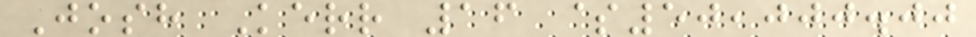Josh Kerr 16 $50,000.00
